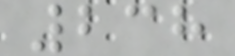238
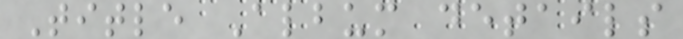Title Album details
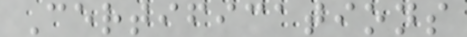Certifications
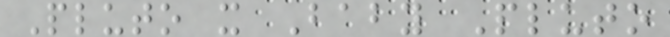Pluto x Baby Pluto
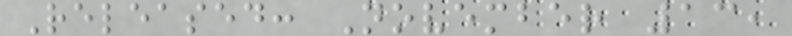Released: November 13,
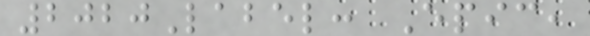2020Label: Epic,
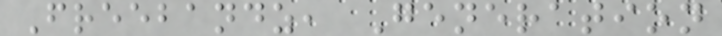Freebandz, Generation
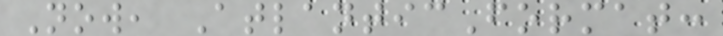Now, AtlanticFormat:
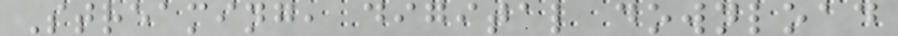Streaming, digital download
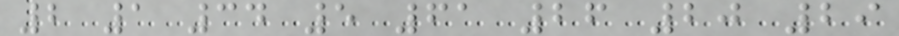2 1 34 5 61 26 20 29
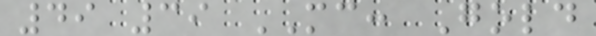49 39 MC: Gold
